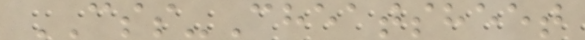CSS-Cheatsheet
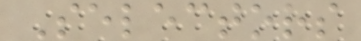Selectors
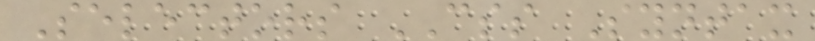Selectors CSS Syntax
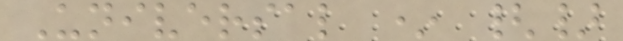Universal * {}
